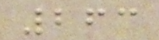263
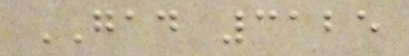GAD 3125
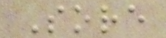Sore
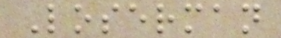Loserman
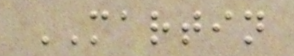MARTIN
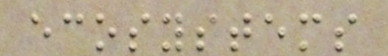ecosystems
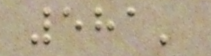581'
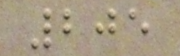205
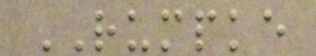RUMPKE
